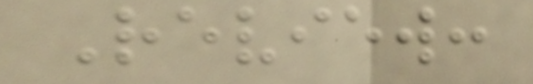Review:
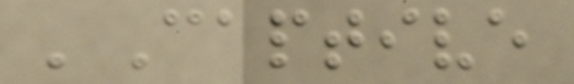'Captive
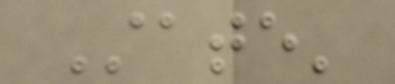State'
